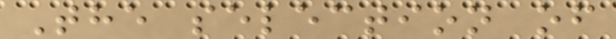The selection of
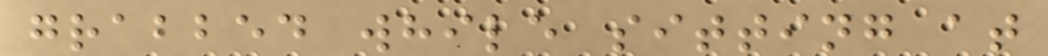grabbed while sitting at
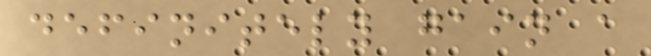definitely gain a
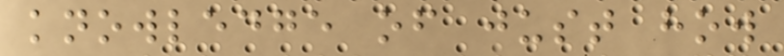knowledge of just how
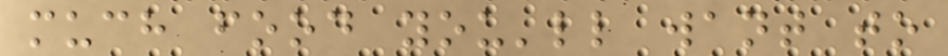much food you'll want to
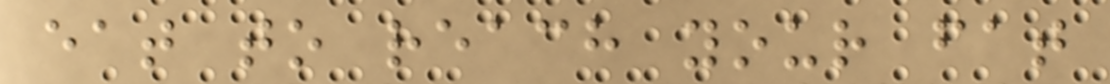eat to reach your fat
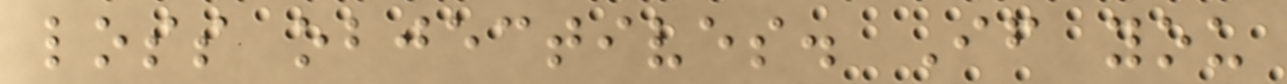loss objectives. If you
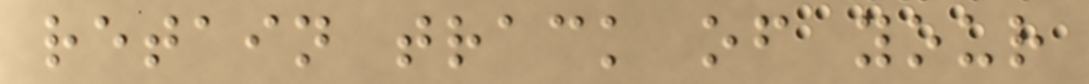retain track of your
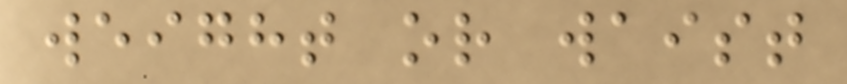weight or waist
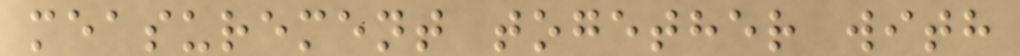measurement together with
